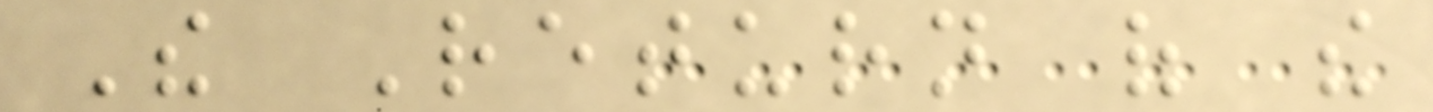The Return of the
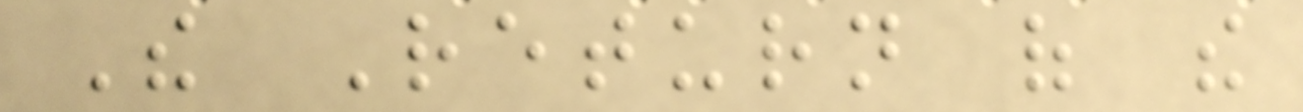The Return of the
